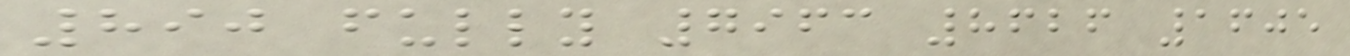890 fully 7963 8626 1605
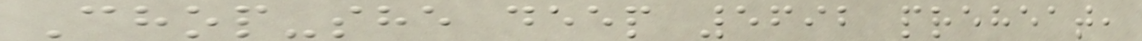Chop-she deep 5692 preheat,
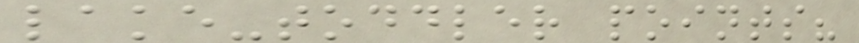lake-toddler points?
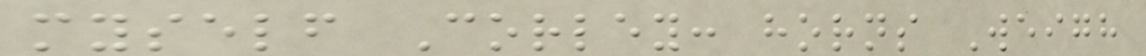myself Corley: horns Weigh
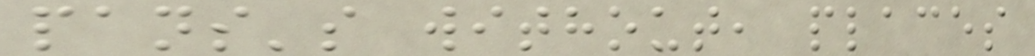pans's without, places
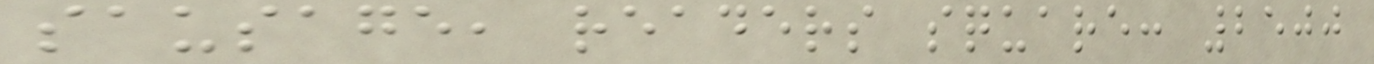sausage, readers square: 2500
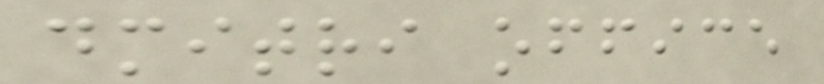dmitri office
